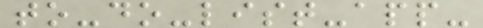to-do-list-app-
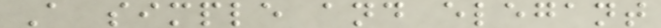A simple and elegant
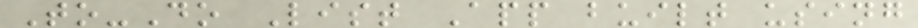To-Do List App built using
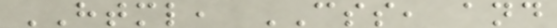HTML, CSS, and
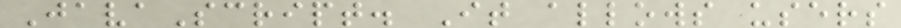JavaScript. It allows users
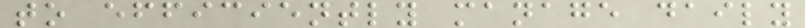to efficiently manage daily
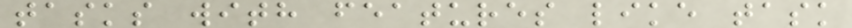tasks with features like task
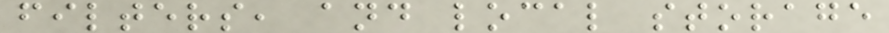filters, and local storage
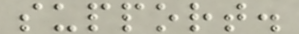support.
